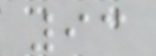93
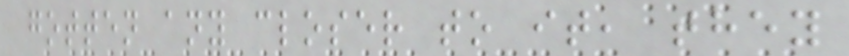gotten any closer to it, they
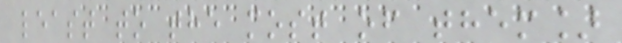least to the most of them]
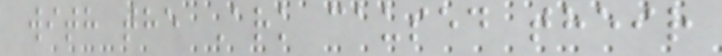with the Ark caused their
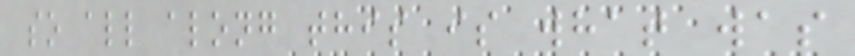so all along this is what was
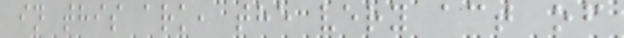in this ark, the very act of
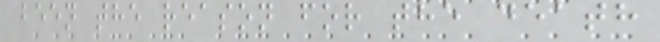been the reason for the death
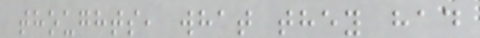thoughts, what they had
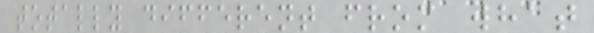totally different from what
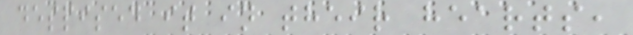despised it in their hearts,
